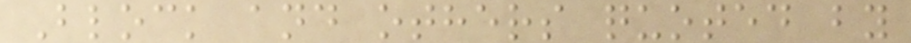Block and others quoted by
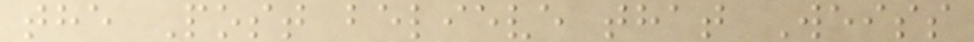the Post believe that Weiss
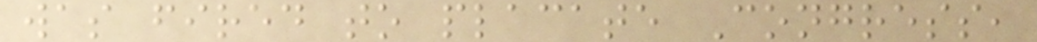was fired to placate Congress,
